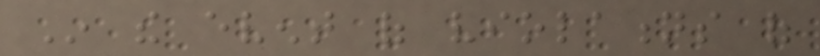In the event of violations of
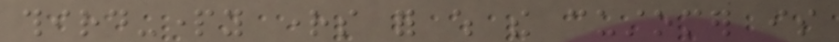third-party rights for which the customer is
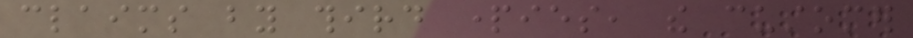claims by third parties, the customer
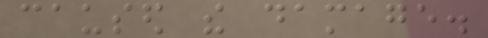caused the damage.
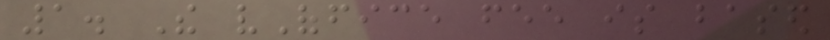1. The vOffice fee is based
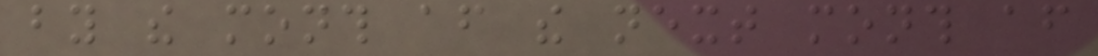by the month after the next month after
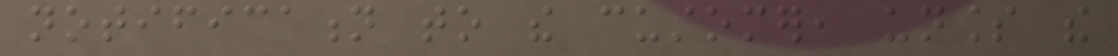notification to the customer, unless the
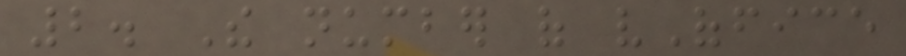2. The number of vOffice
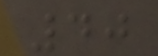40
